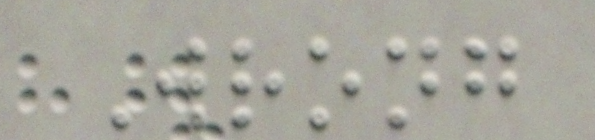Wrong
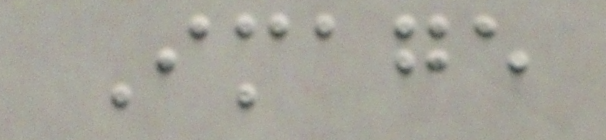Image
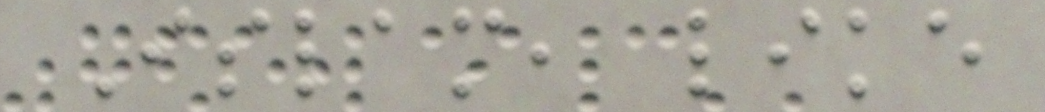Islam, like
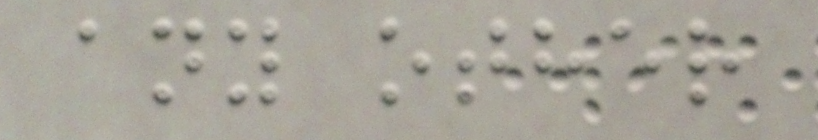any other
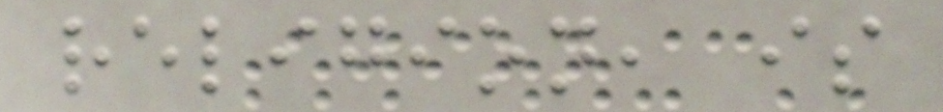religion, is
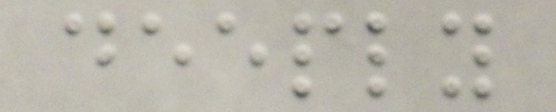deeply
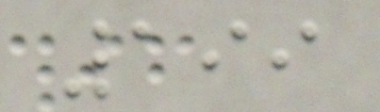199
